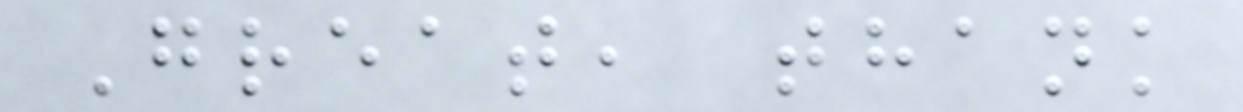Great, thank
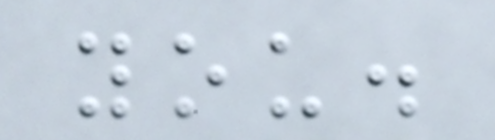you.
